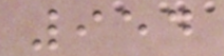954
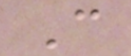C
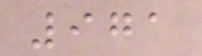971
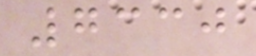7330
